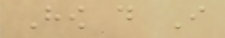How do I
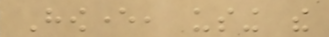However, using the
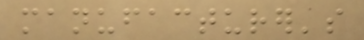manufacturer's
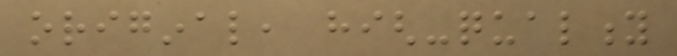original, high-quality
